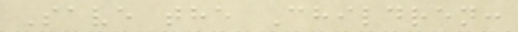Save the Children:
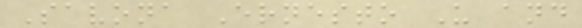Savona Ernesto U and
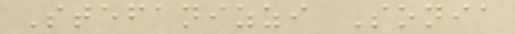Stefanizzi Sonia
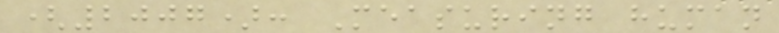(2007): Measuring human
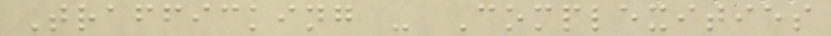Trafficking - Complexities
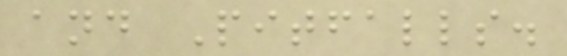and Pitfalls.
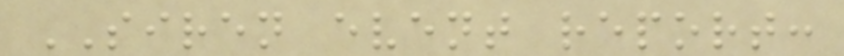SIREN event report:
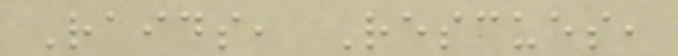Raids, Rescues,
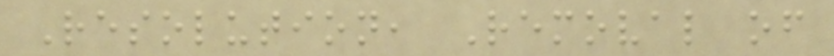Resolution, Removal of
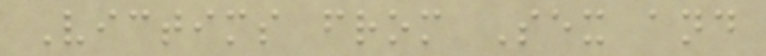Victims from Sex and
